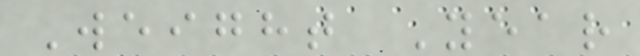Weight Year
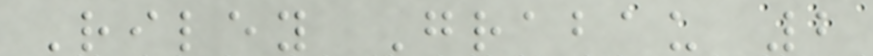Riley Grabau 2
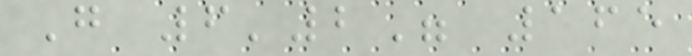G 6'2" 165
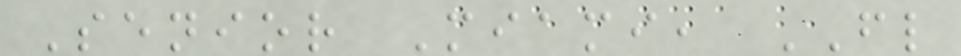Senior Miami, FL
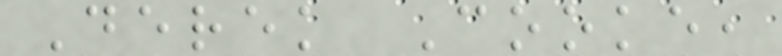Derek Cooke,
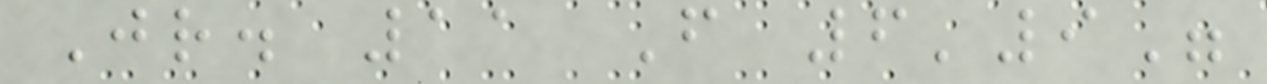Jr. 11 F 6'9"
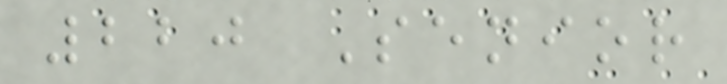220 Senior
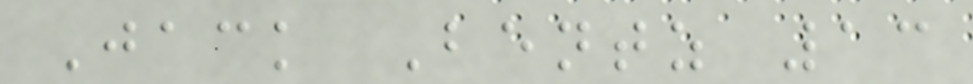Jack Bentz 13
